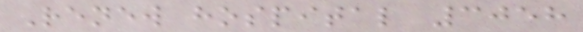Renew hospital 3058
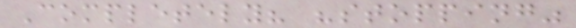Completely? "stopping"
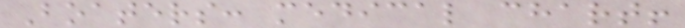Boaters: medical chart!
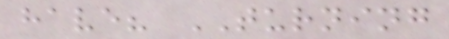have? TURNING
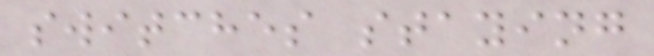switches staying
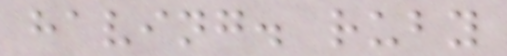having. ruby
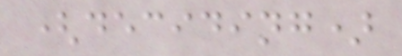(deciding)
